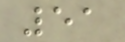51
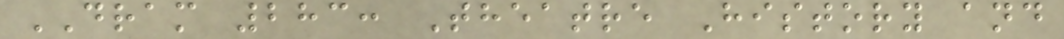DRAM 283: Theatre History and
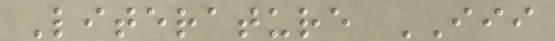Literature III
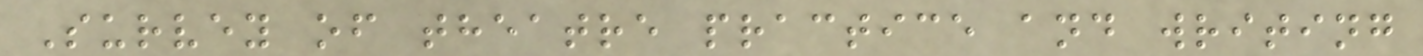Survey of theatre practice and writing
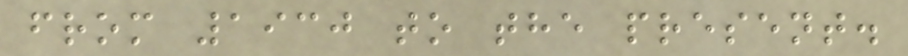from 1930 to the present.
